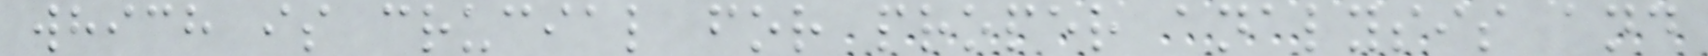which is crucial for proper analysis and
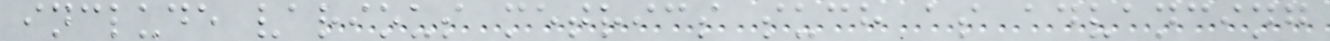include various metrics such as advancing
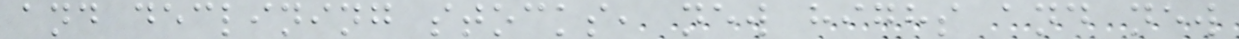and declining stocks, new highs and new
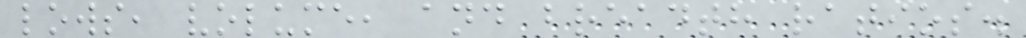lows, volume, and breadth ratios.
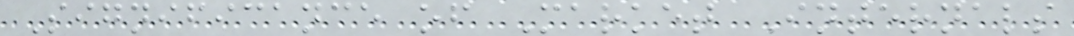Significance of Market Internals
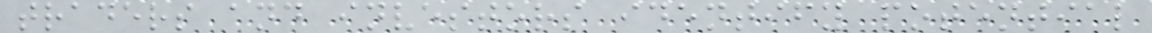traders and investors identify potential
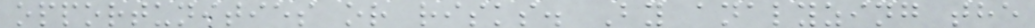opportunities or risks. By analyzing the
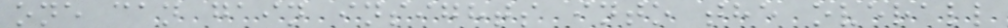one can gain insights into the overall
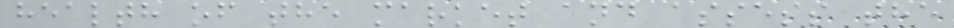health of the market and assess the
